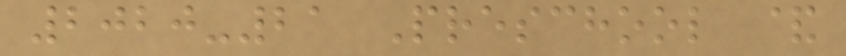2020-21 Preschool &
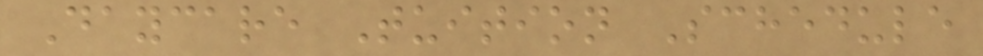Daycare Tuition Schedule
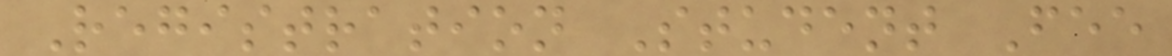Registration Student Fee
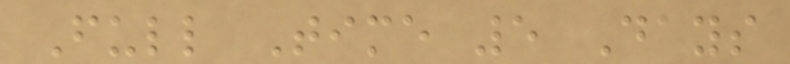Full Time 5 Days
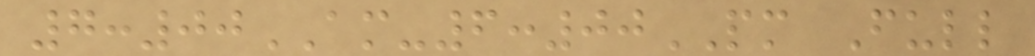7:00AM-6:00PM Full
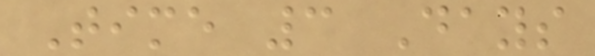Time 3 Days
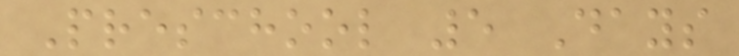Preschool 5 Days
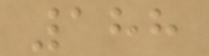188
